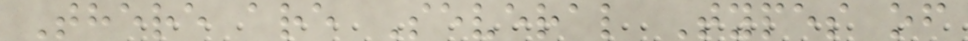There are Several Types of
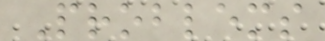Problems
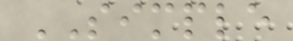SIMPLE
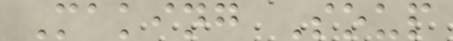Making Soup
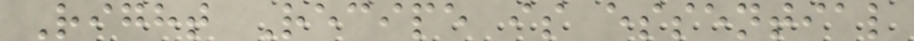Right Recipe is essential
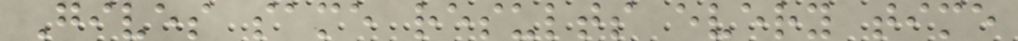Gives same results every time
